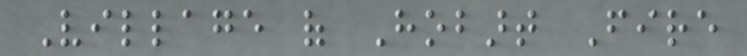Village of Hobart Fire
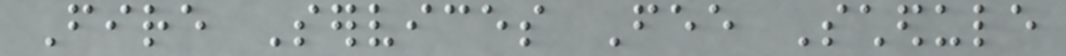Fire Services Fee Schedule
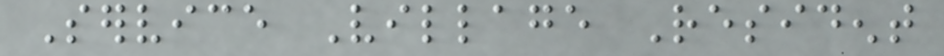Service Village Resident
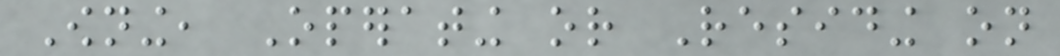Owning, Operating or Residing on
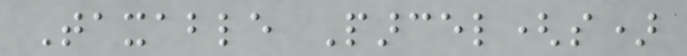Taxable Parcel(s)
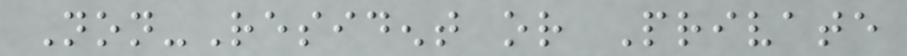Non-Resident or Private
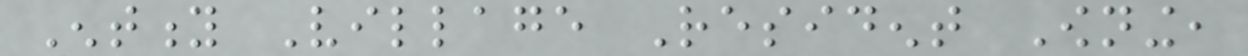Entity Village Resident Owning,
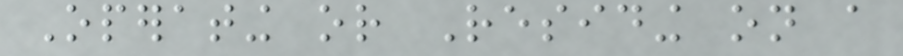Operating or Residing on a
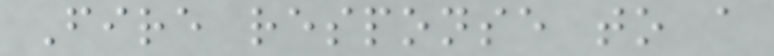Fire response to a
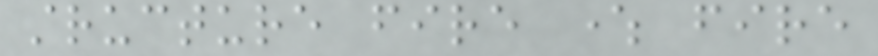structure fire where fire
